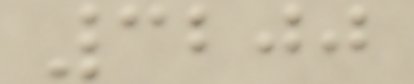3200
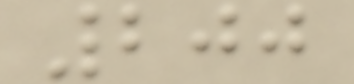200
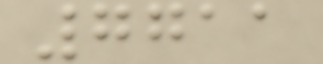7711
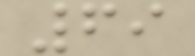69
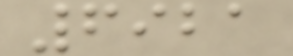6921
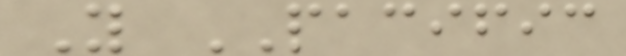Y PACIFIC
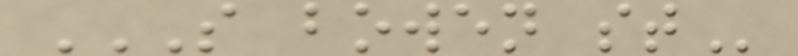S BOWEN ST
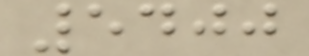5400
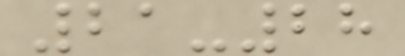21-28
